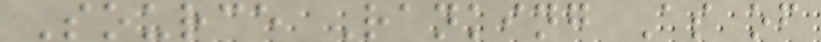Source Ranking As of
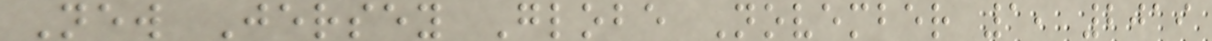New Jersey Globe November 1, 2019
